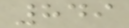849
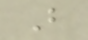B
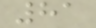81
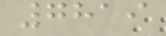7819
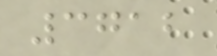3712
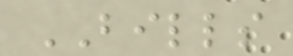BILLS
